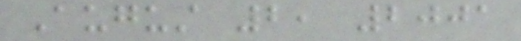August 2, 2001
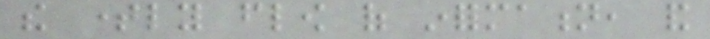the timely flow of information, and
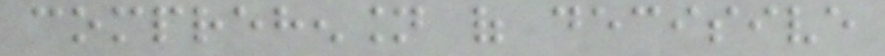comprehension of decisive
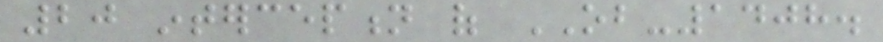20 interception of OB-1408.
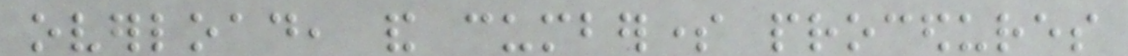overload, and cumbersome procedures
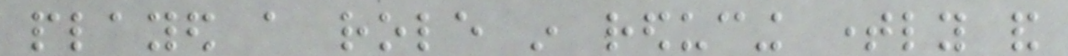played a role in reducing timely and
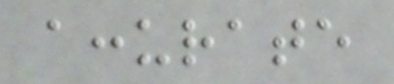accurate
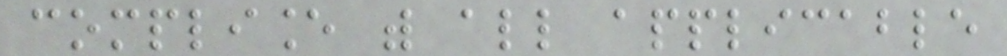compliance with all applicable
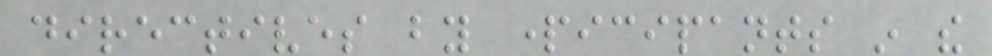directives by participants in the
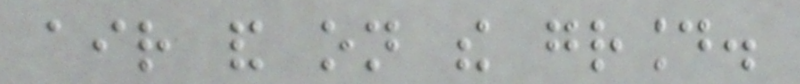air and on the ground.
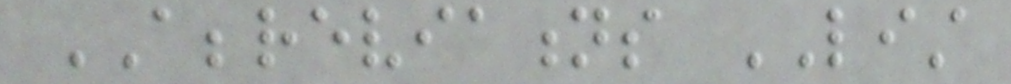ABBREVIATIONS LIST
